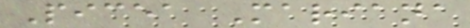Picea Mariana
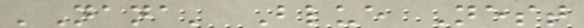'Nana' Blue Nest
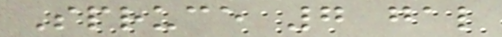Spruce 7 gal
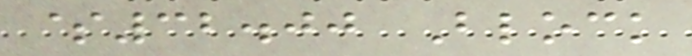$32.00 Block
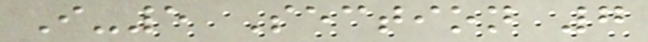I-5 Section 7
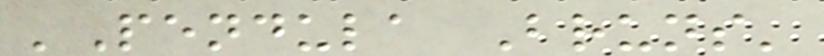'Pendula Bruns'
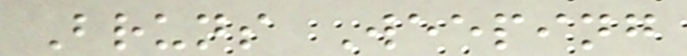Bruns Weeping
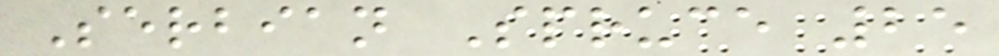Serbian Spruce 25
